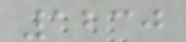1230
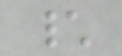\
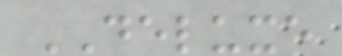DELUXE
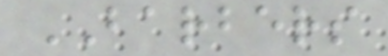BARBERS
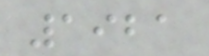1921
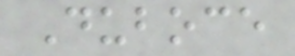Duboce
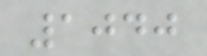1040
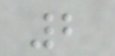2
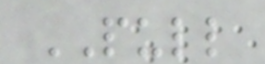PULL
